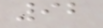92
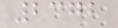2372
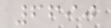6690
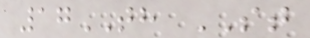17TH ST
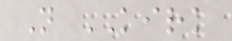N KIRK
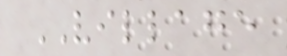VILLAGE
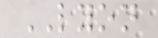LYON
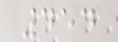454
